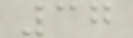37
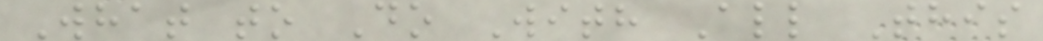What to Do With All This
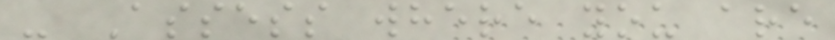- Assess where you are
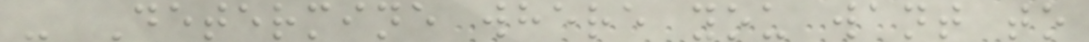- Determine where you want to
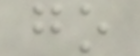go
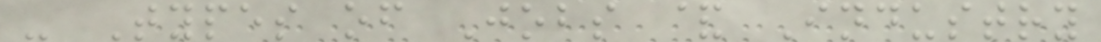- Types of Jobs & Industry
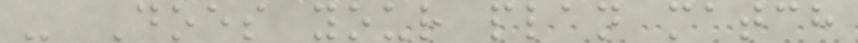- Does your plan match
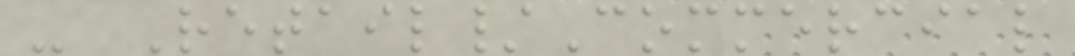- Retail/Commercial
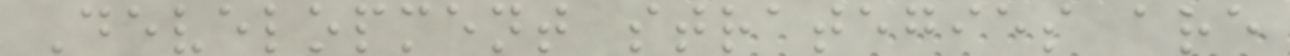Development strategies are
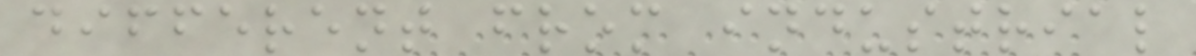different from industrial
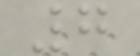7
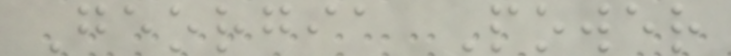Georgia Power
